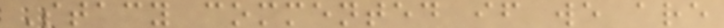Stacy commented if we are
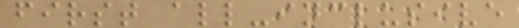first all-inclusive
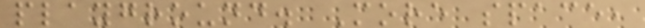playground. More space,
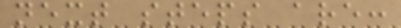next steps are:
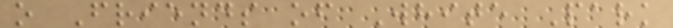o Friends of White Park
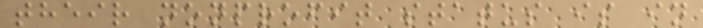their nonprofit status is in
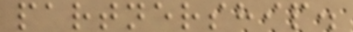partnership.
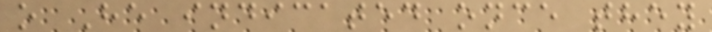o He indicated once they
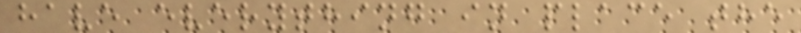have everything in place the
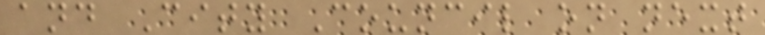and City Council on next
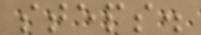steps.
